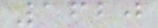1620
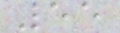55
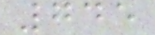745
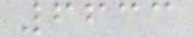6633
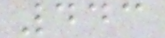443
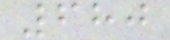680
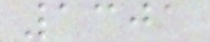1301
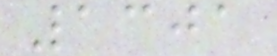1301
